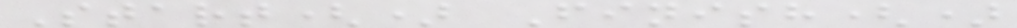Start() Finish()
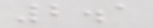2.1
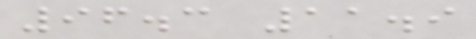96.3 11.9
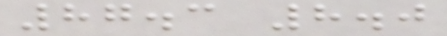87.3 8.0
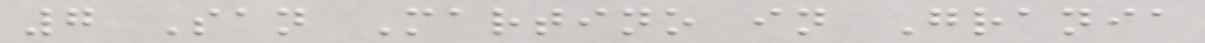7 San Martino in Grania
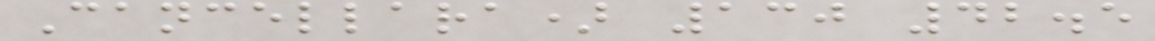Cancellara) 130 42.5
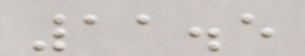11.5
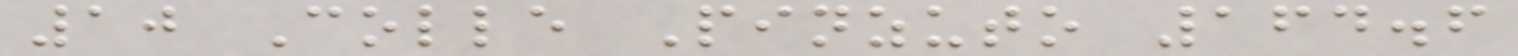10 Colle Pinzuto 164.6
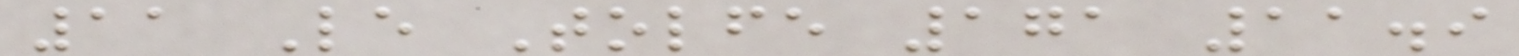11 Le Tolfe 171 11.9
